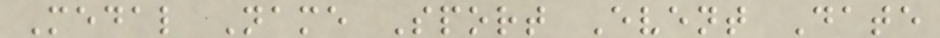Medal Name Sport Event Date
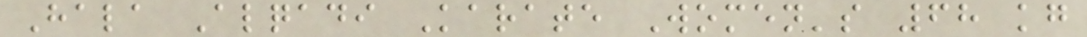Hala Alqadi Karate Women's 68 kg
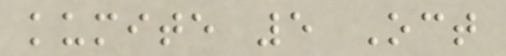kumite 5 Oct
